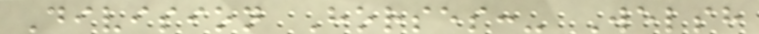Division Horses:- Welsh
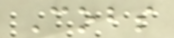Cobs
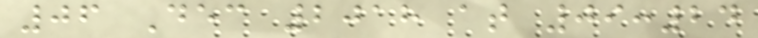06 Dec 2018 at 09:24
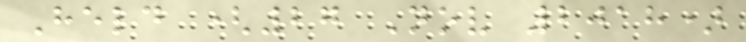Held (27 Nov 2018)
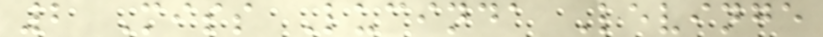2 Miss Lucinda Levinge
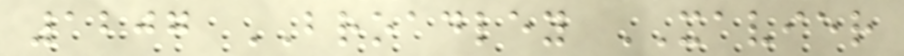1207 BROADLEY XAVIER
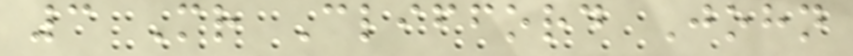3 Mr Clifford John
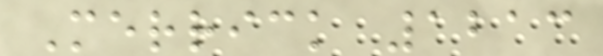Merrick 1213
